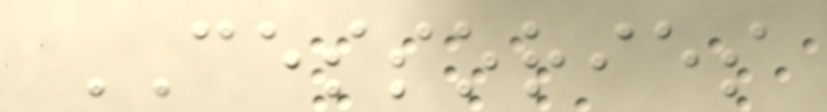CESSORIES
